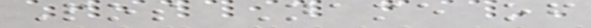Pos Name of
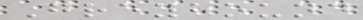Greyhound
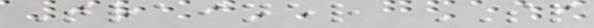Trainer SP
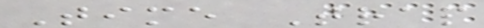Time Trap
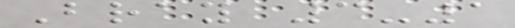Bray 3-1
